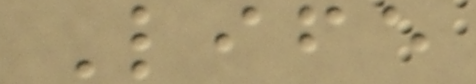Life
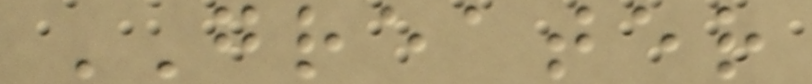GREATER
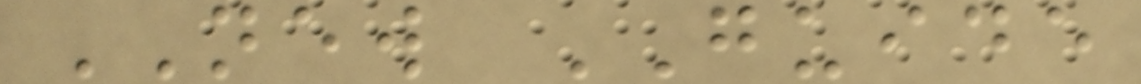NEW GUIDE
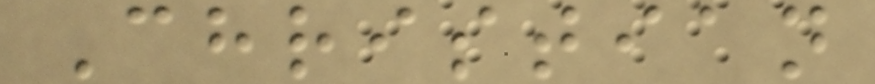Christian
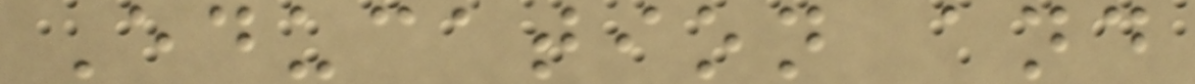Education and
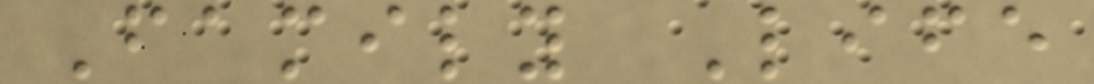Family Life
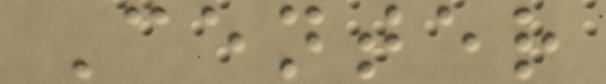Center
